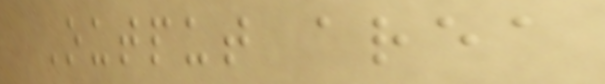Output area
